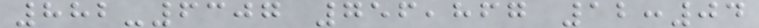882-6307 756,867 12:04
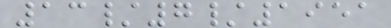13/7/1951
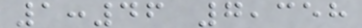1:46 7,358
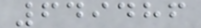649486
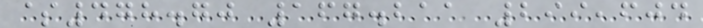$478.70 167.211 299,604
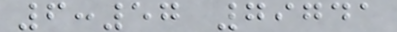6:57 79741
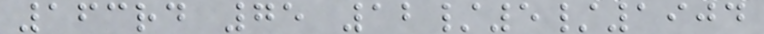163rd 75 12/5/1904
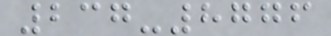237-8776
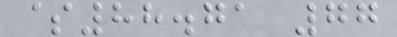$88.71 77
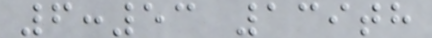6:53 139th
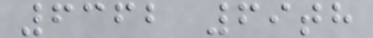6362 69th
